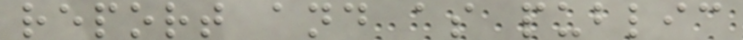report and as public
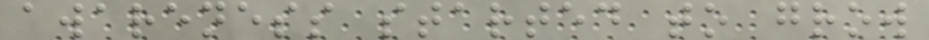awareness started to grow
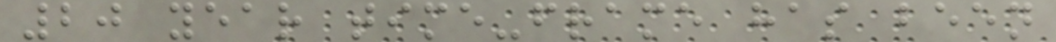20 year time-frame has been
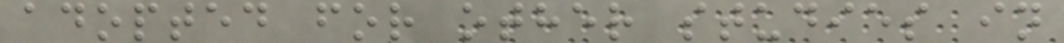adopted for other studies in
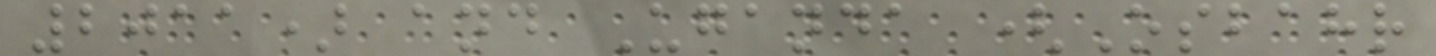2011) and Uganda (Osbahr
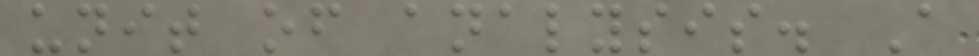unit of analysis. A
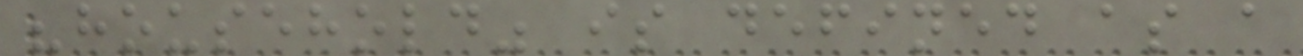"household" is defined as a
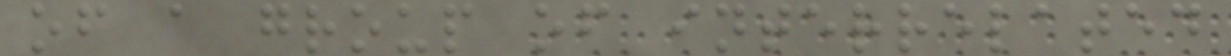of a group of interrelated
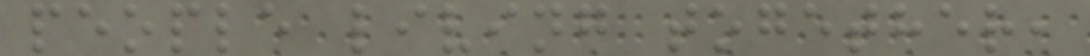people living together,
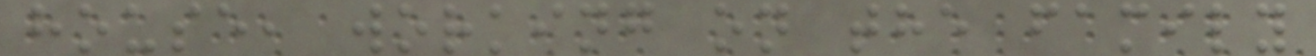house, working on the family
